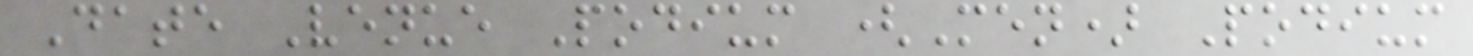Date Venue Podium (Men) Podium
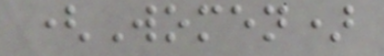(Women)
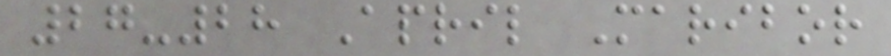27-28 April Maribor
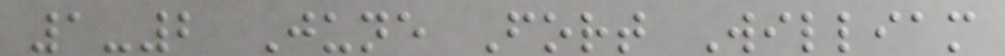1-2 June Fort William
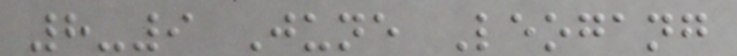8-9 June Leogang
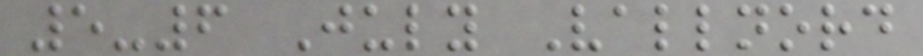5-6 July Vallnord
